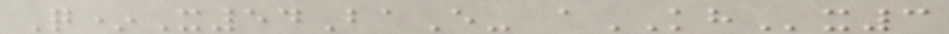Q*X54BaE- aKHx3
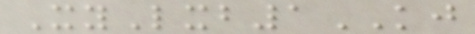XyLxb1KJ
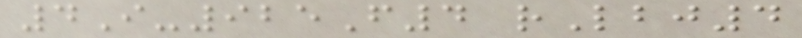4I-925F4 rLbj4
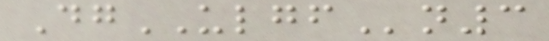DgULGFn3
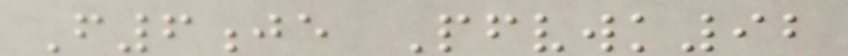F6je Pfvwk92
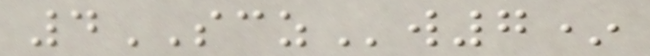4SCZw7*
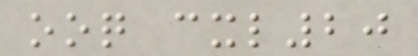ooq cxl20
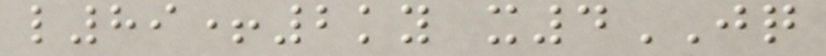l89+2ky x4JQ
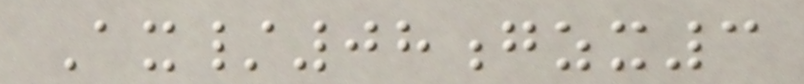Ax/08gzx3
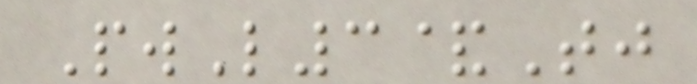PwL3&Tj
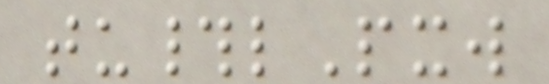tu#lPxw
